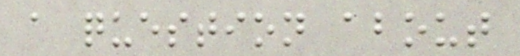a question about
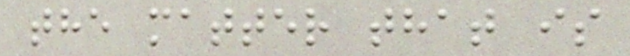the matter that is
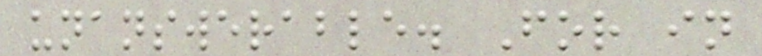unanswerable. For in
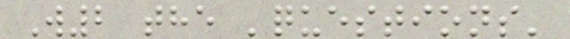W2 the 'questions'
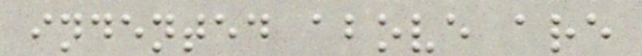indented above are
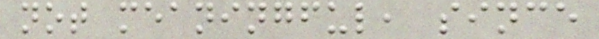not meaningful, since
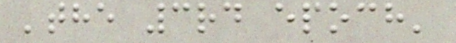'the 3rd epoch'
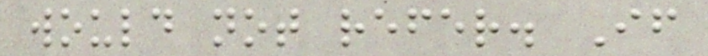would not refer. If
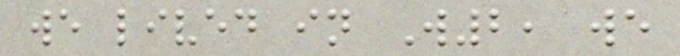we lived in W2, we
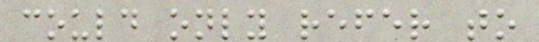could only refer to
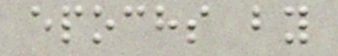epochs by
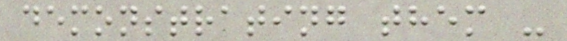demonstrating them -
